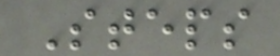Steps
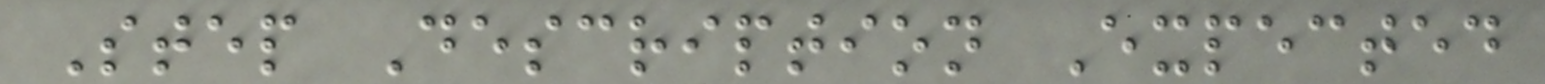Step Description Expected
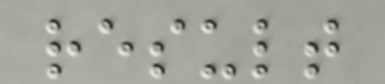result
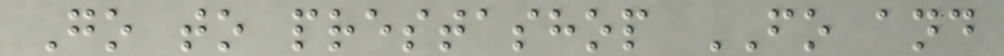Go to prestashop FO and
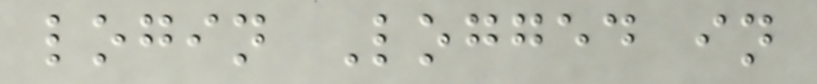login Logged in
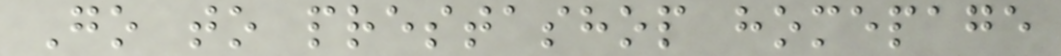Go to prestashop homepage
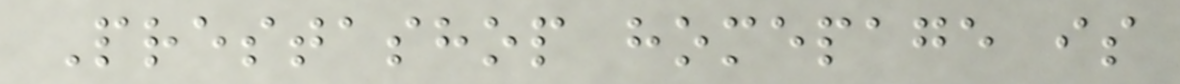Prestashop homepage is
